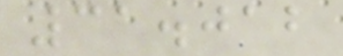31.012
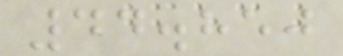44.850
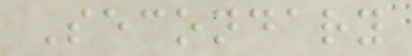Secondary
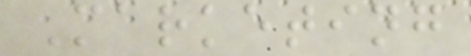Marketing
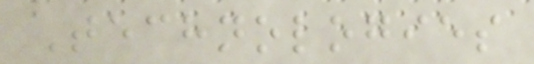Technologies
